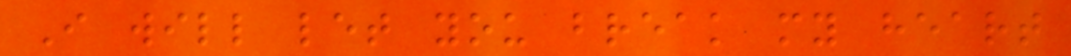I will let you break my heart
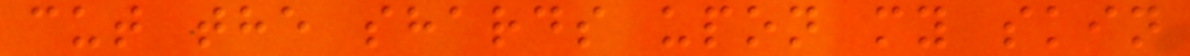cut the shards upon my skin
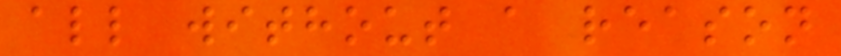all without a reason
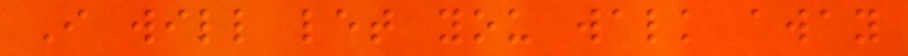I will let you walk away
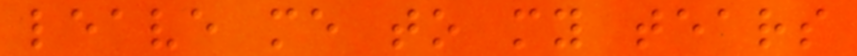leave me to my tears
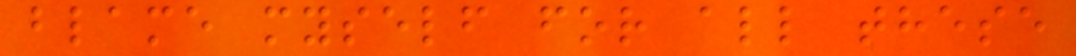blame myself for all these
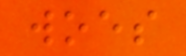woes
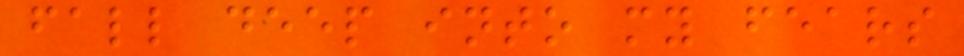fall deep into my fears
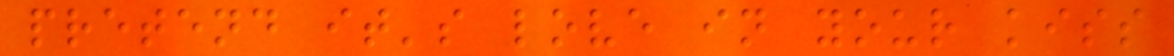pretend it's love in your kiss
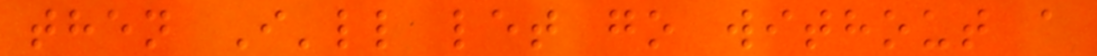then I'll let go without a
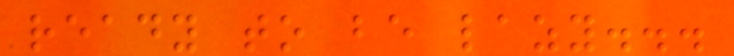ready to be lazy...
